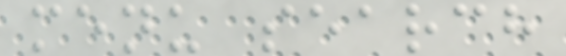menu search
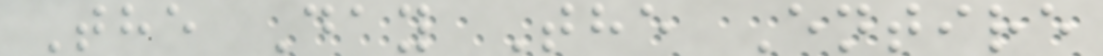The Day The Entire
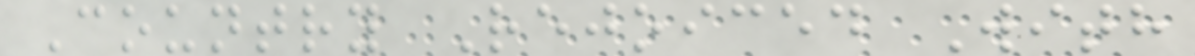Country Rejoiced With
